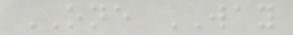ONE WAY
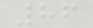86
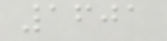1601
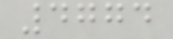4774
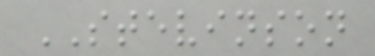STEVINSON
